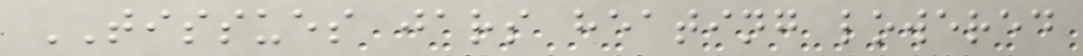TISSUES jars heating lowered
